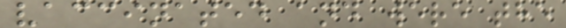vaccinated and were the
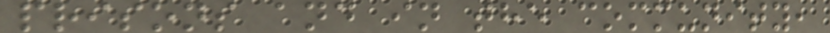prisons and in the community,
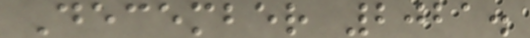December 2021.
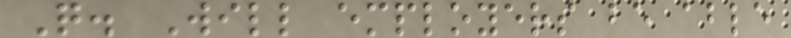Q. Will employers be able
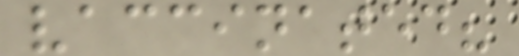vaccinated?
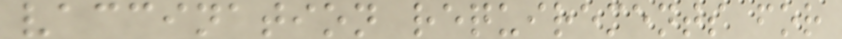vaccination requirements for
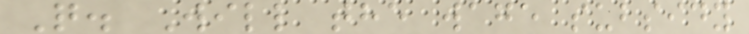Q. Will the wage subsidy
